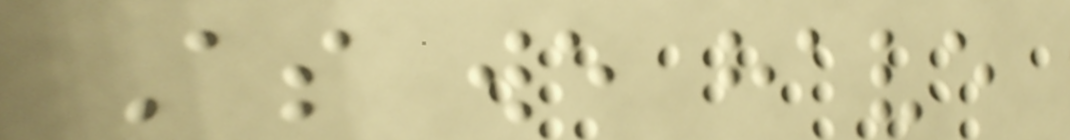As we have
